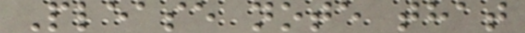Please note that
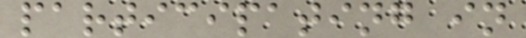participating in
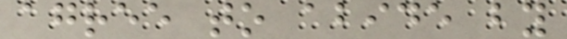agree to abide by
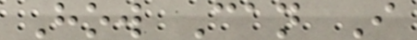How Can I
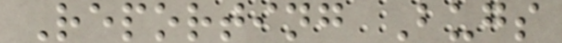Reporting Bugs
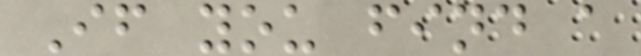If you find a
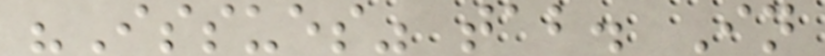"Issues" tab. In
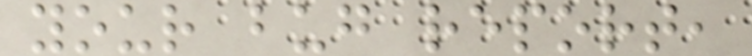your bug report,
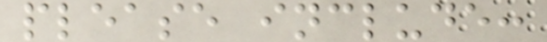please include:
